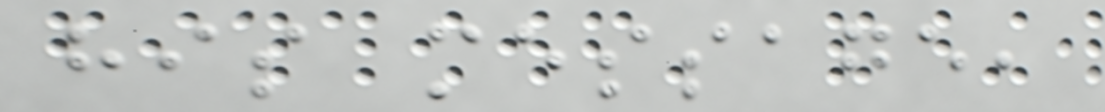his message,
